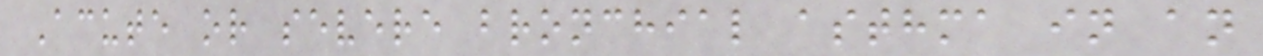Acute or severe bronchial asthma in an
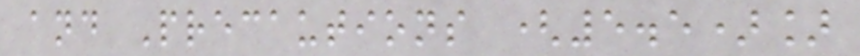and Precautions (5.5)]
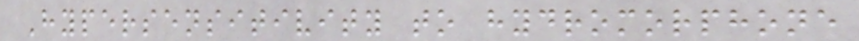Hypersensitivity to hydromorphone
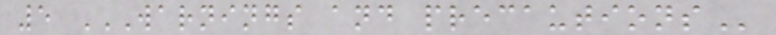5 WARNINGS AND PRECAUTIONS
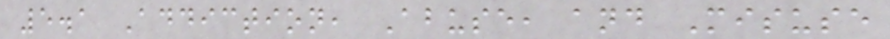5.1 Addiction, Abuse, and Misuse
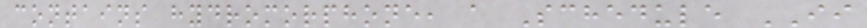contains hydromorphone, a Schedule II
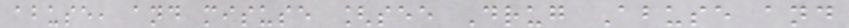abuse, and misuse [see Drug Abuse and
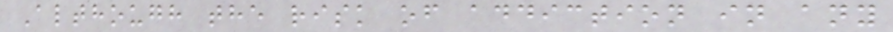Although the risk of addiction in any
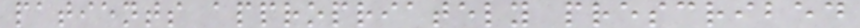patients appropriately prescribed
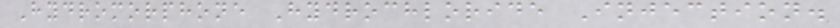Hydromorphone Hydrochloride Injection.
